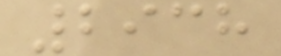2938
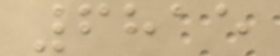6815
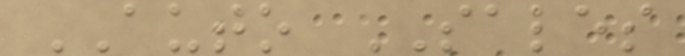AUTO SALES
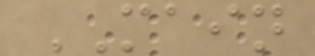MAIN
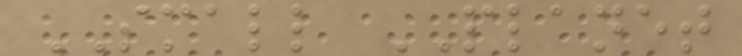SMALL PLANET
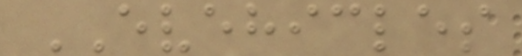EVEHICLES
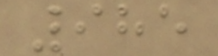985
